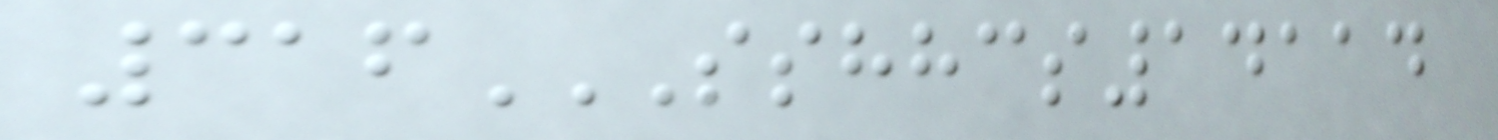316SSHHCS14114
